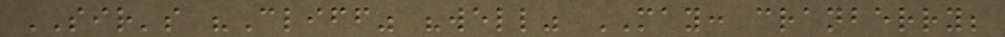SIR's "Cliff" "well" MAY: cranberry;
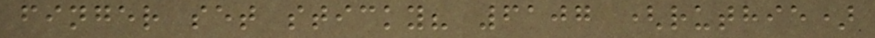finger set sticky? 6107 (ruthie)
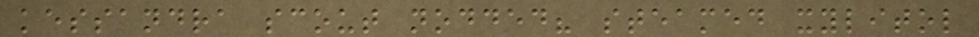kessandra scout nodded? steamed xylitol
